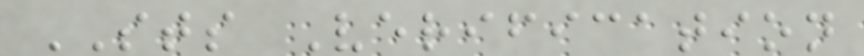STS Verification
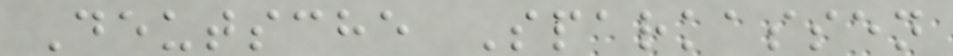Deutsche Sparkassen
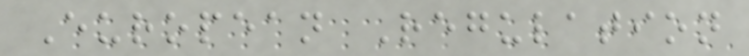European Regulation
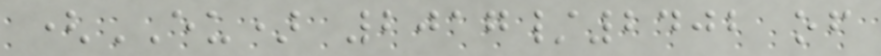(EU) 2017/2402 of
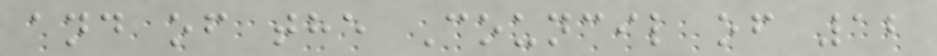and of the Council of 12
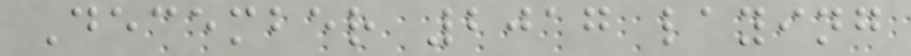December 2017 laying
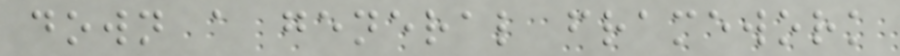down a general framework
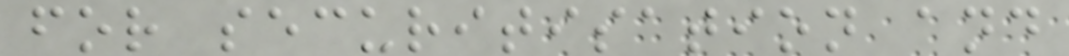for securitisation and
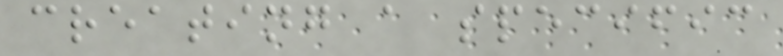creating a specific
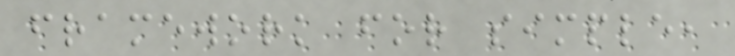framework for simple,
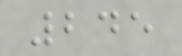245
